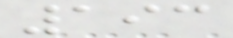193
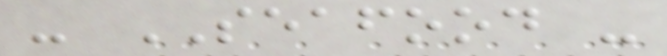- SEAFOOD -
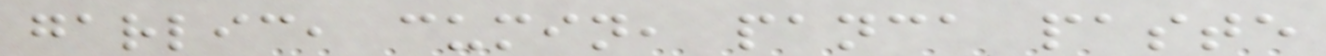garlic, cumin, panca paste
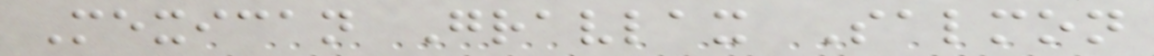Mexican Gravlax Salmon
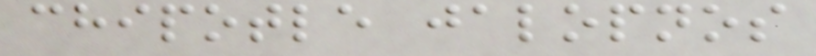chipotle jalopnos
